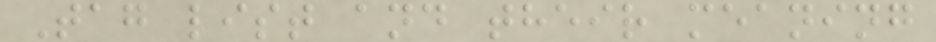Tag list and their meaning
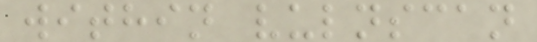within vulnscan
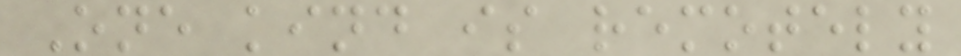One kind is remotely
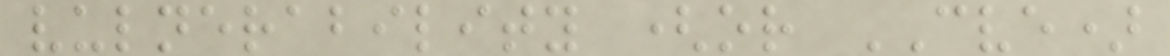vulnerability (or CVE)
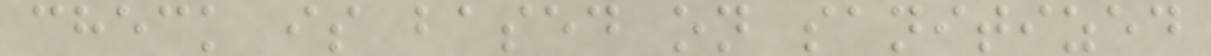check is based on sanitized
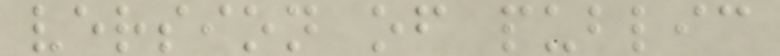version of public
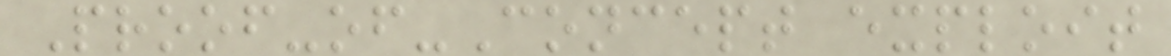Proof-of-Concept exploit
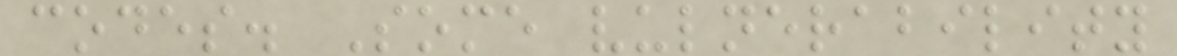codes. Some vulnerability
